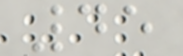45
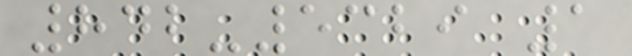842-5329 1
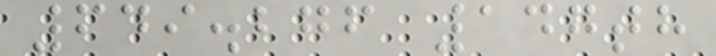649.276 147th
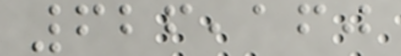626,160
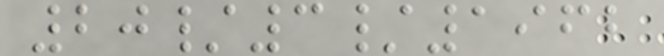20/3/1962
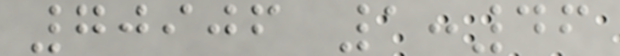70906 1:46
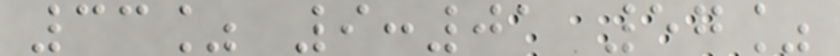33% 9:01 57%
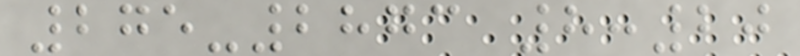275-2873 8:20
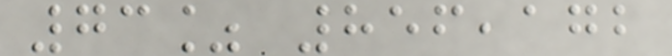73% 856,172
